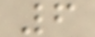6
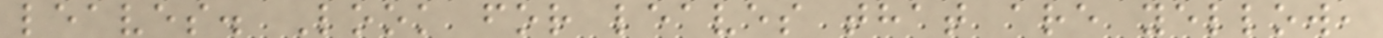leaves. Look for leaves that are yellow,
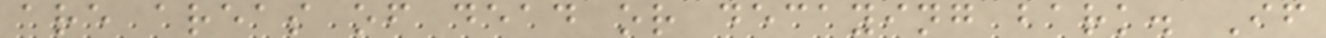are areas of dead or decaying bark. If
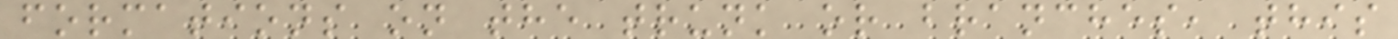formations on the trunk or branches, this
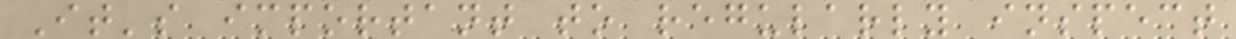It's important to regularly inspect
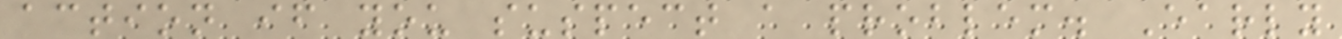action if you suspect a problem. Early
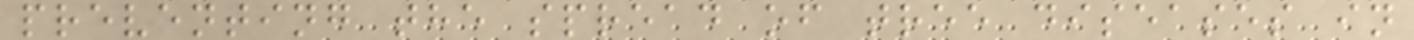preventing the spread of tree diseases in
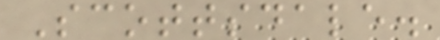Scottsdale.
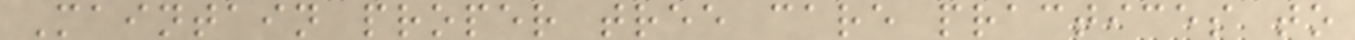Maintain proper tree care practices to
